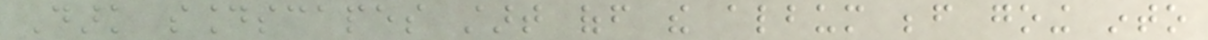Dark soundscapes start off the album before going into
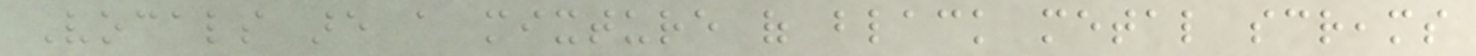Vocals are a mixture of black metal screams
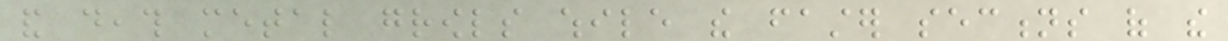and death metal growls while the faster sections of the
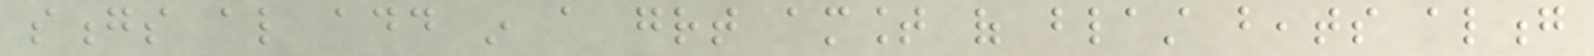songs also add in a great amount of blast beats along
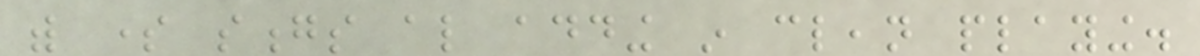with some songs also adding in clean playing.
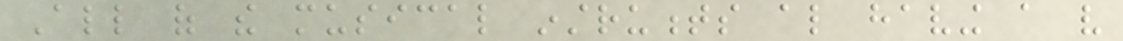All of the musical instruments also having a very
